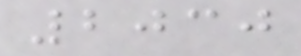2030
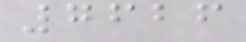7626
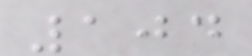104
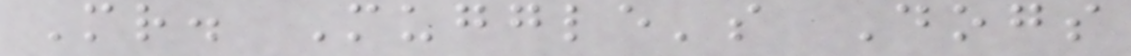Mr. Muggle's Dogs
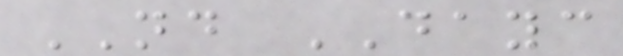ND DAYC
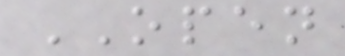OPEN
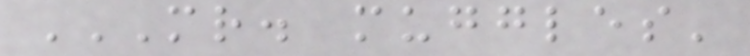MR. MUGGLES'
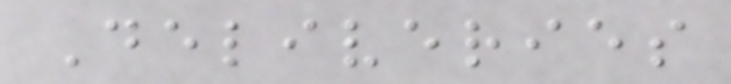Deliveries
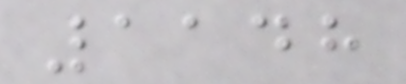1148
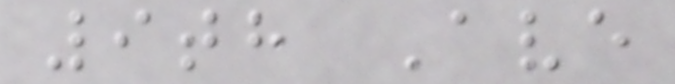9th Ave
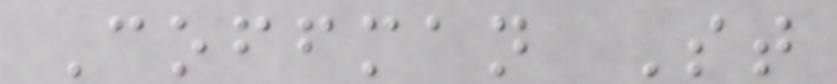Coffman St
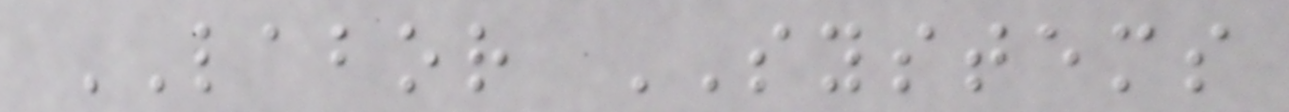LABOR SYSTEMS
